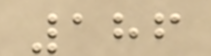186
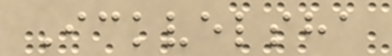Ickvelsha
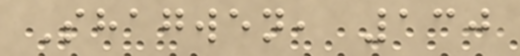Shagwen, 130
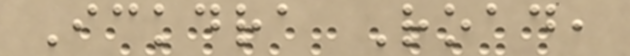Ickdra Road,
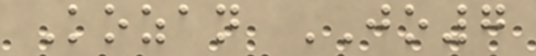Kozan JO7
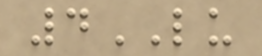4LU
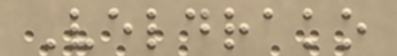Veldrako
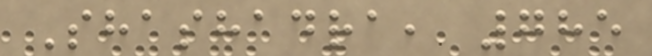Shashadra, 785
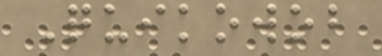Quikowob
